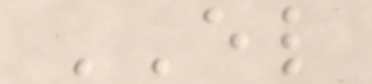EL
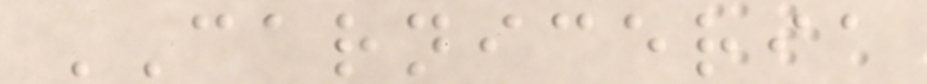CARNICERIA
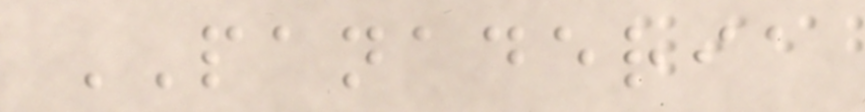PANADERIA
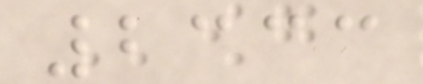2333
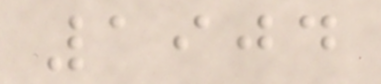1904
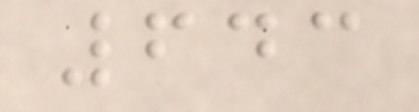643
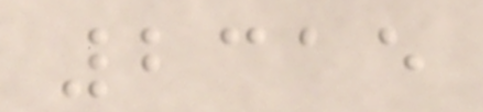2315
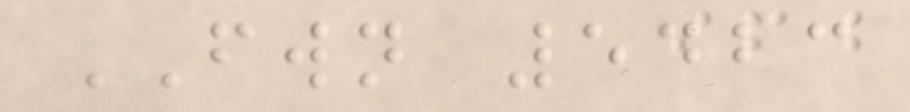FWN 5423
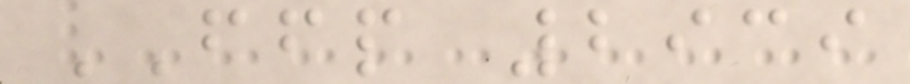FFP 2939
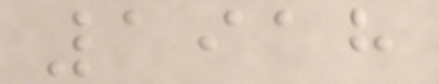1918
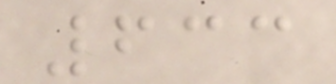633
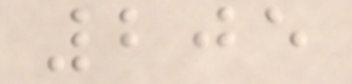205
